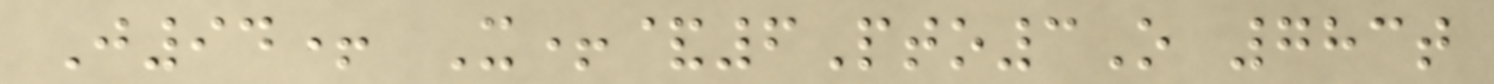J94+ X+&6Pto3O 783t
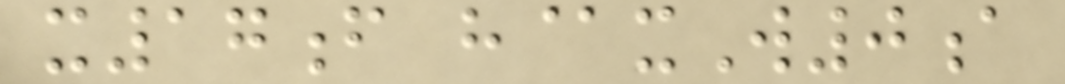x17f h@xW0a
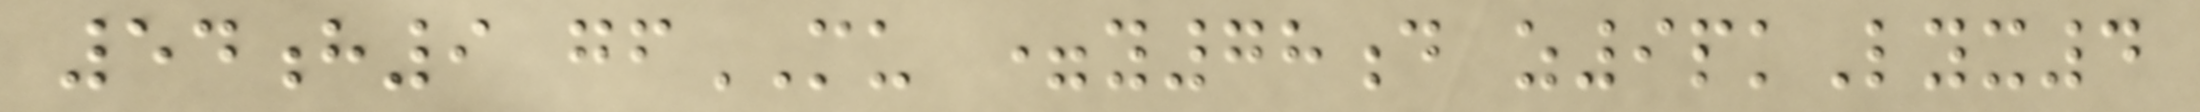54h9 gfMU =y78d z9pkLyx4
